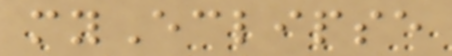myEclipse
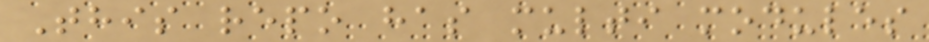This repo has multi modules
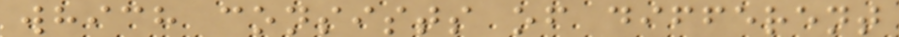which consists of different
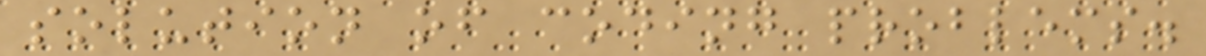solution of coding problems.
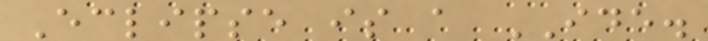Eclipse is a IDE.
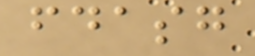fdasg
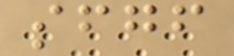sfgf
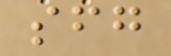sfg
